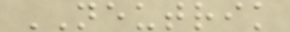NEUTRIK
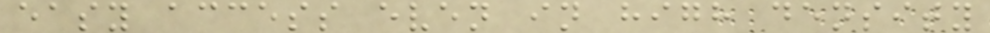easy access even in high density
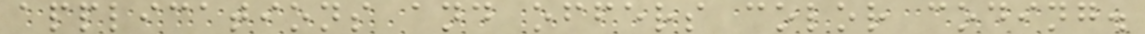applications and offers color coding.
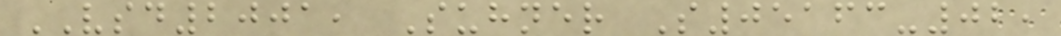VSD2001, Suhner S05163-02,
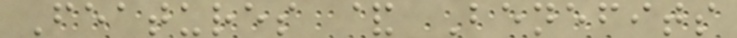Features & Benefits
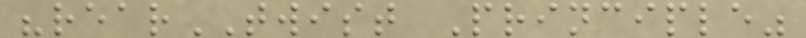"rearTWIST Principle"
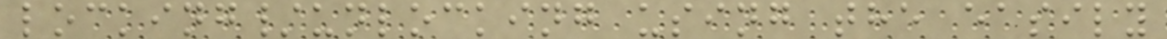locking/unlocking using the easily
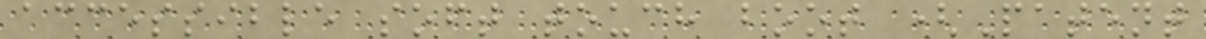accessible soft touch boot (Patent
